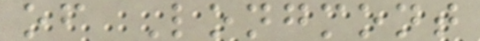of Longmont
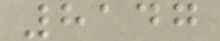8147
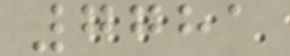7781
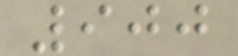900
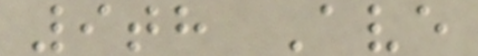9th Ave
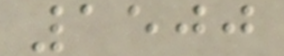1500
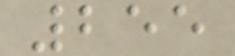255
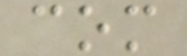com
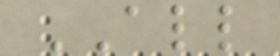ALL
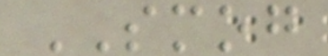SMOG
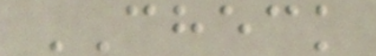CHECK
